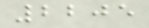2205
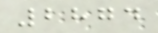2874
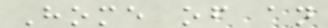Home of an
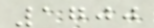1700
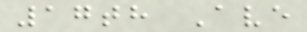17th Ave
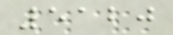5120
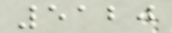5120
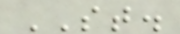ST.
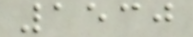1530
